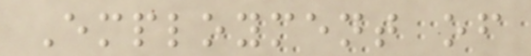Employment of
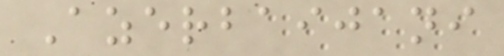Azerbaijani
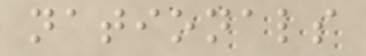nationals
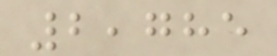2,785
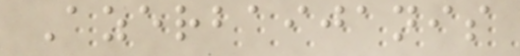Azerbaijanis
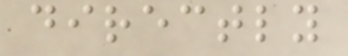directly
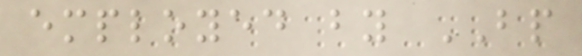employed by BP
